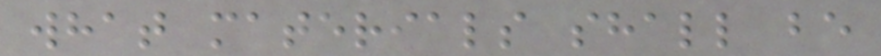what materials shall be
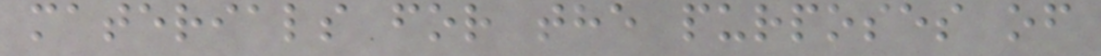materials for the purposes of
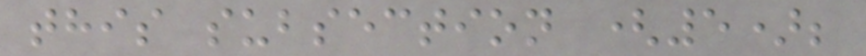this subsection (5);
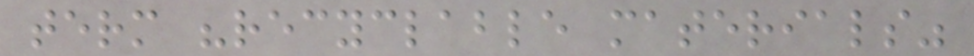term "recyclable materials"
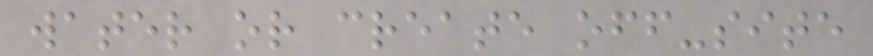water or create off-site
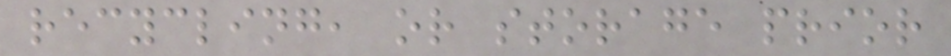recycling, or storage prior
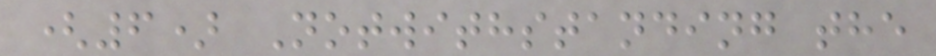(6) Notwithstanding the
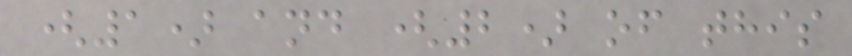(1) and (2) of this
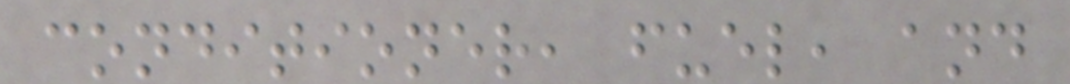conditioner, fuel, and
